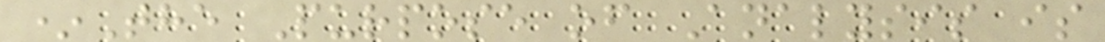*The Purpose of Analysis is
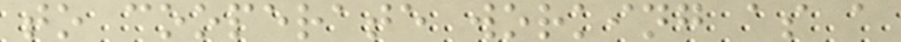to cooperate working as a
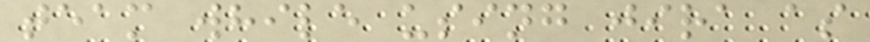team while using jira as
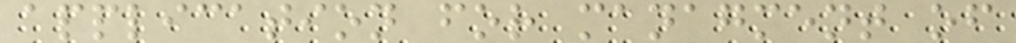application for managment of
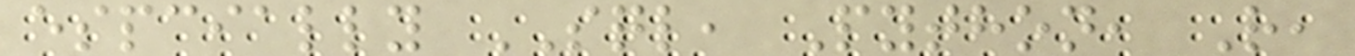espcially SQL, Python, R,
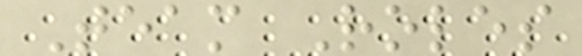Team Roles
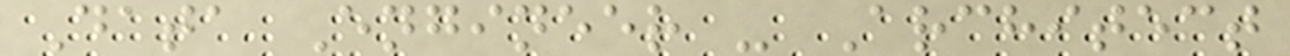Data Engineer - Architect
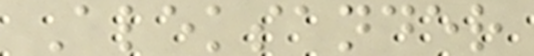Aleksander
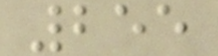255
